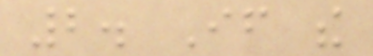2. If the
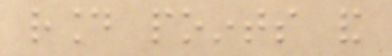round points and
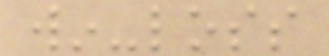win-loss
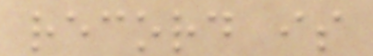record is
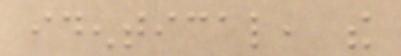identical, the
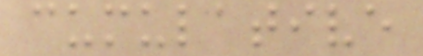cumulative
